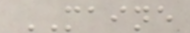MAINE
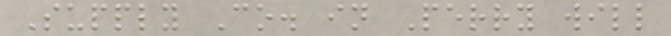Supply Co. in Perry will
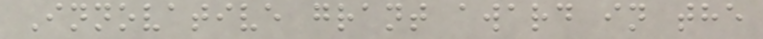Innovative grant award in the
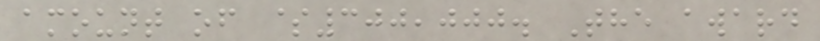amount of $300,000. The award
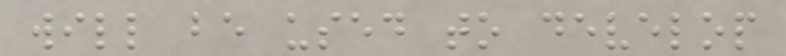will be used to develop
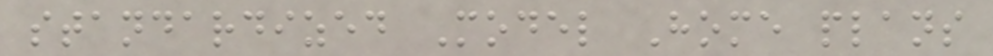standardized Model Home plans
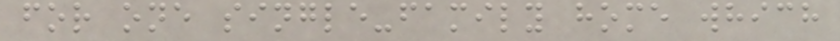for one single-family home which
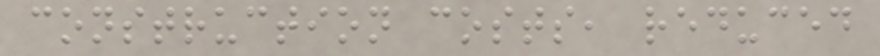construction costs, reduced
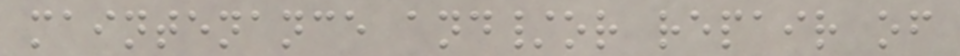maintenance and/or repair of
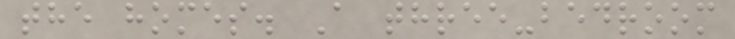the homes. A three-bedroom
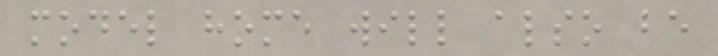model home will also be
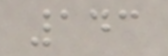143
